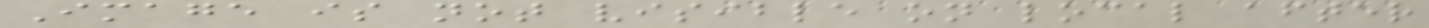Image is not visible on local after
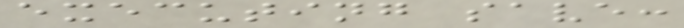executing save:
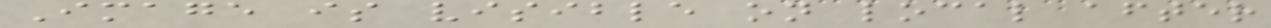Image is visible on local after
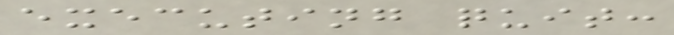executing quit:
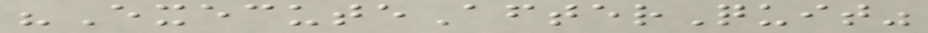"ExecuteAfterQuit"
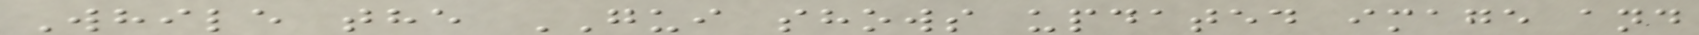While the GUI shows updated image and
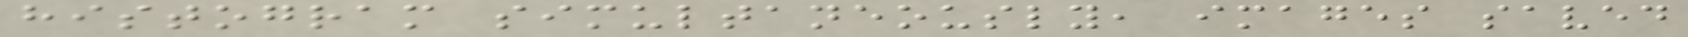histogram simultaneously, images saved
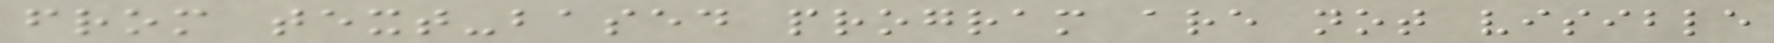from text-based program are not visible
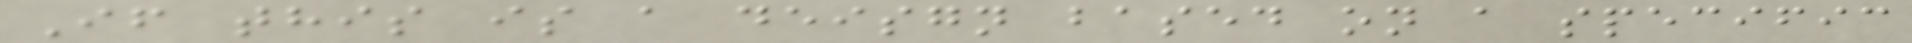If this is a deisgn based on a specific
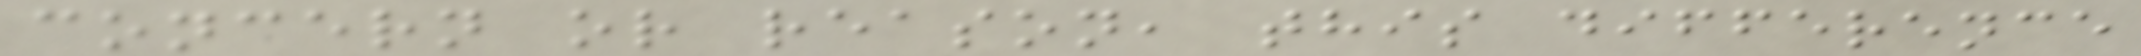concern or reason, this difference
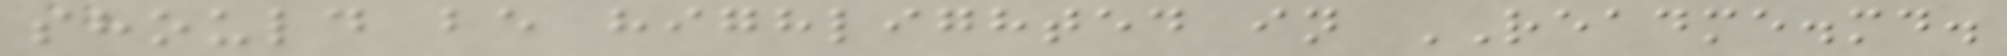should be highlighted in README.md.
